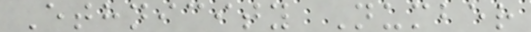Ethnicity Number
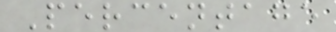Percentage
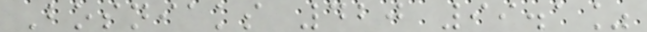Bosniaks 420 99.1%
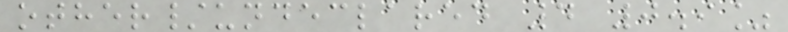other/undeclared 4 0.9%
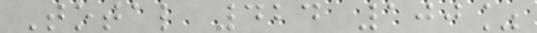Total 424 100%
